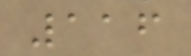116
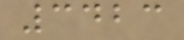3423
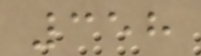358
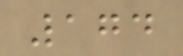174
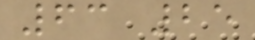63 25
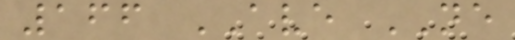166 AVE NE
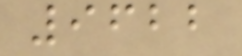9622
